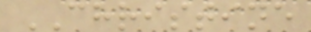CHRISTINE
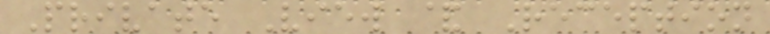Private View & Reception
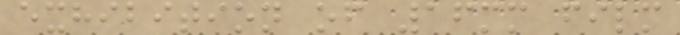exhibition of 16mm film
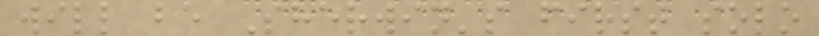will be Sherwin's first solo
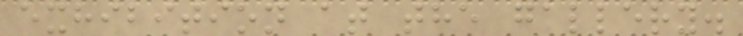exhibition at the gallery.
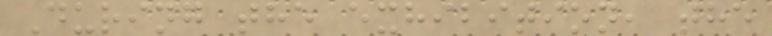During the exhibition, the
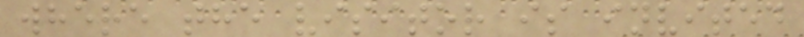where the visitor is invited
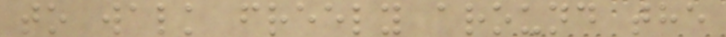to walk freely around the
